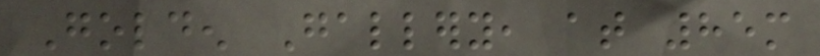Golden Gallery, at 85m
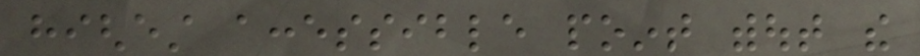highest accessible point without the
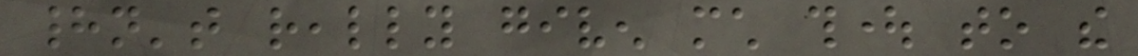hadn't really given much thought to the
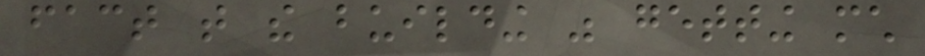fact that the building was getting much
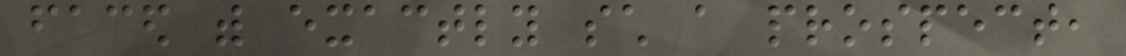faced with exactly such a prospect,
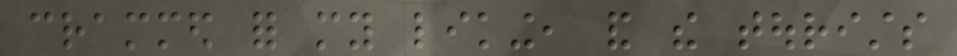crammed for my liking, and the tourists
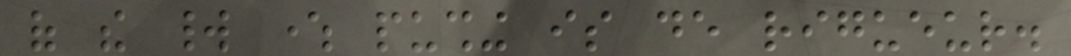of the world where pushing is de rigueur.
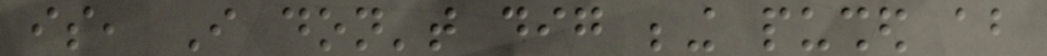is, I don't dig being pushed about
